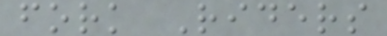fork Riders
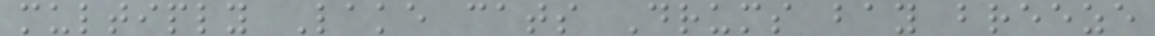multiply Lake cats Drums bay breeze
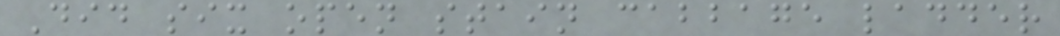Did six open stain cabbage ladder
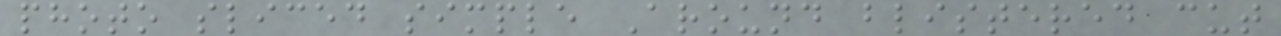photo sliced simple Around blistered cut
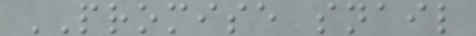PROMISE snail
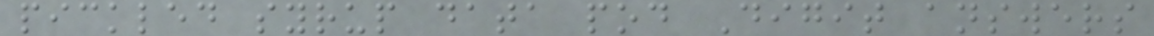pickled syrup data pod Digit answers
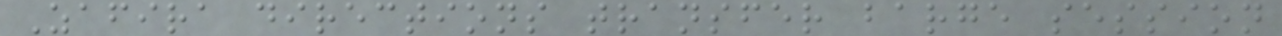Zafira directions transfer barge session
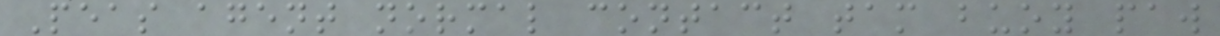Peas agent normal contact tam buoy paw
